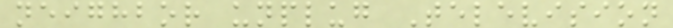neighbor unplug Television
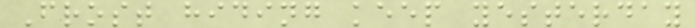Frost hiding keep yesterday
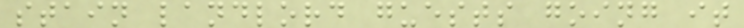stain landlord guests going it
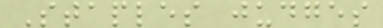Staples judges
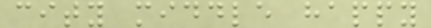city middle happy
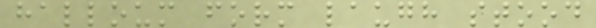halloum form laugh stood
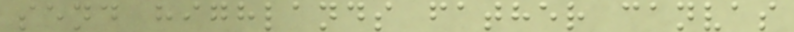send highlands father canvas
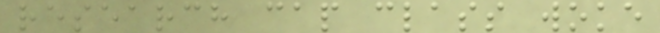research cap class woke
